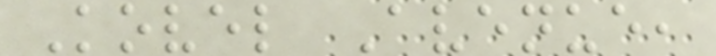Kovel Avenue,
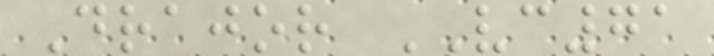Drajor VC71
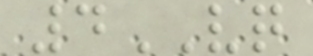4VQ
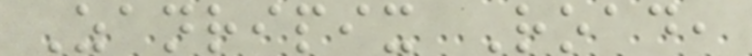Zanripix Road,
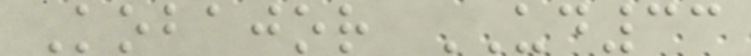Kobajor UD33
